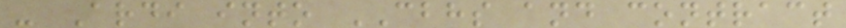- Ardi into CBHS and contract
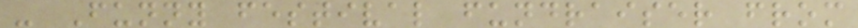- Funny festival fundraiser from
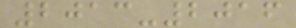2013-2016
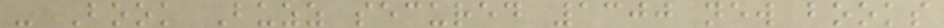- Book Buzz secured 1300 new books
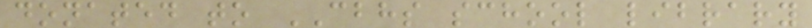donated to CBHS school library
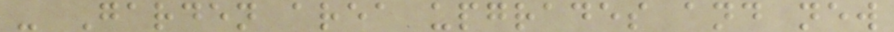- Garden area upgrades and new
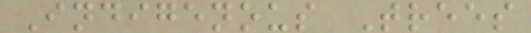Indigenous Trees
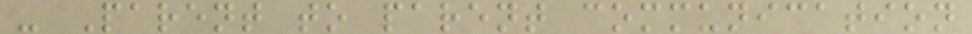- Parent to parent communication
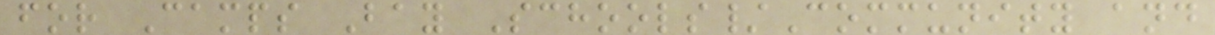for Camps Bay Schools/Community and
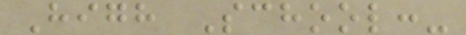High School:-
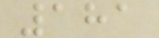181
